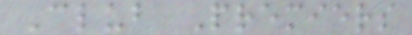Club Premiers
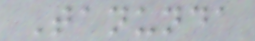Tanunda
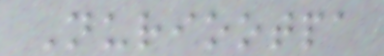Nuriootpa
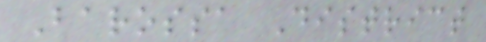Barossa District
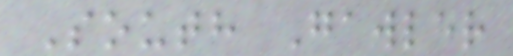South Gawler
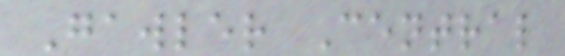Gawler Central
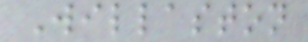Willaston
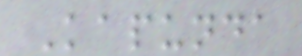Kapunda
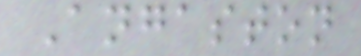Angaston
